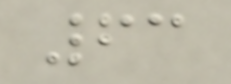63
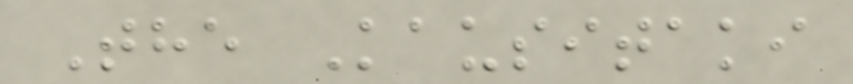The Kausitaki
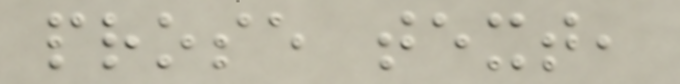prose text,
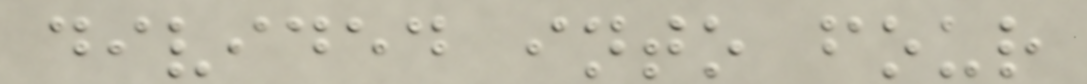divided into four
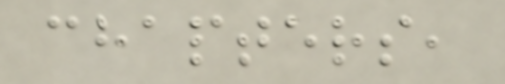chapters,
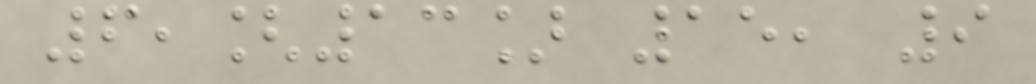6,[13] 15, 9
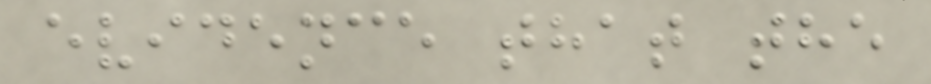evidence that the
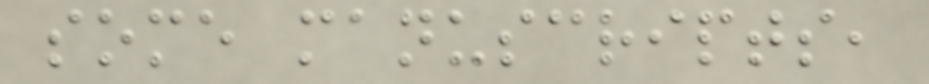some manuscripts,
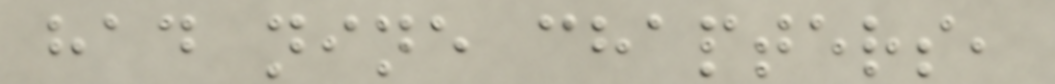had nine chapters,
